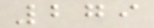279
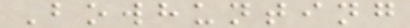Bowhunting
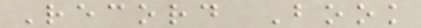Record Book
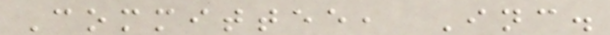Committee, Inc.
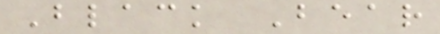Black Bear
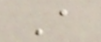A
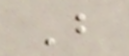B
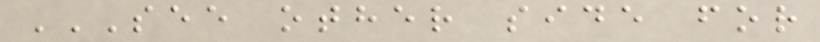SEE OTHER SIDE FOR
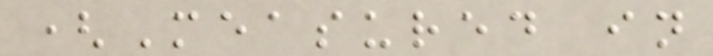(Measured in
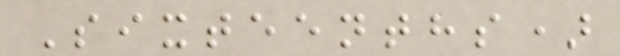Sixteenths)
